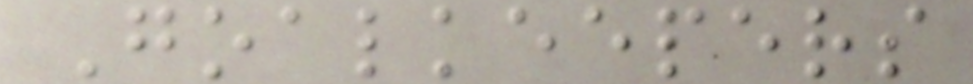Goalkeepers
